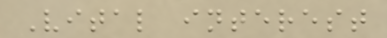Vital interest
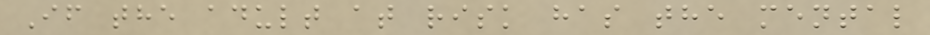If the adult at risk has the mental
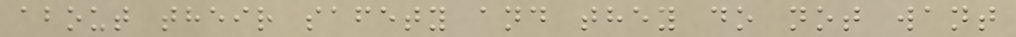about their safety and they do not want
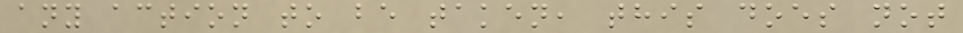any action to be taken, this does not
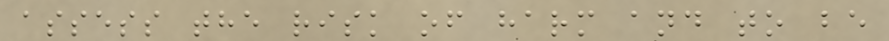assess the risk of harm and to be
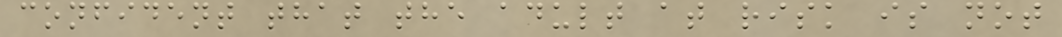confident that the adult at risk is not
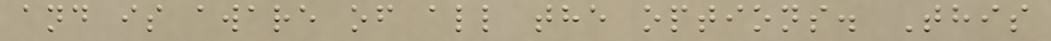and is aware of all the options. This
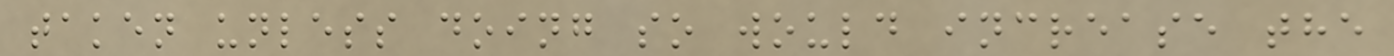taken unless doing so would increase the
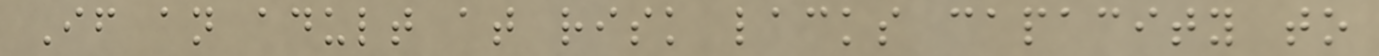If an adult at risk lacks capacity to
